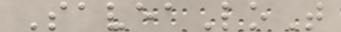SaveaLoT
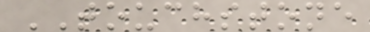TOUCHSTONE
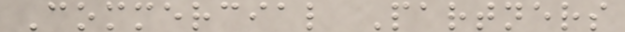Commercial Partners
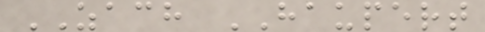ZACH HAUPERT
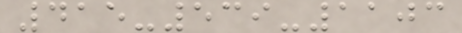415-539-1103
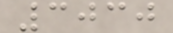3030
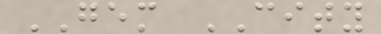GEM CITY
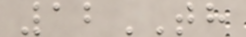12TH
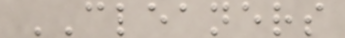CLEANERS
